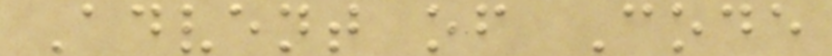Advent of Code
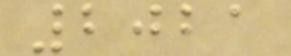2021
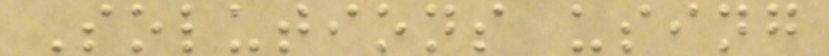Solutions using
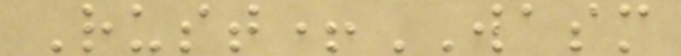Rust+WASM
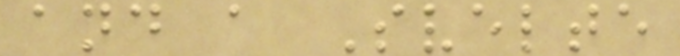and a Svelte
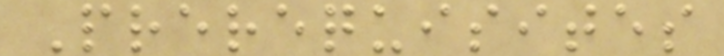Prerequisites
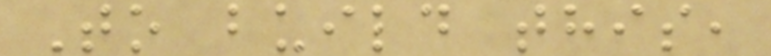To build this,
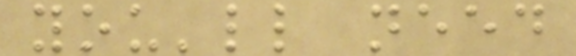you'll need
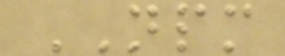NPM
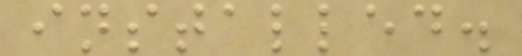installed.
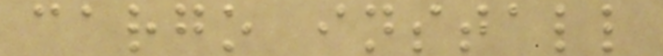cargo install
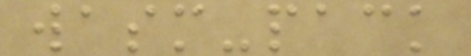wasm-pack
